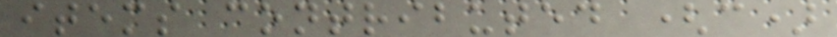items contributed (c)
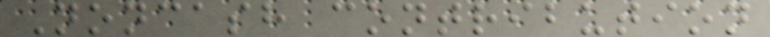Noncash contribution
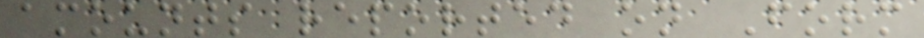amounts reported on Form
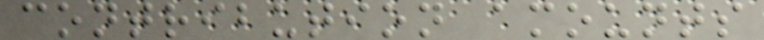contribution amounts
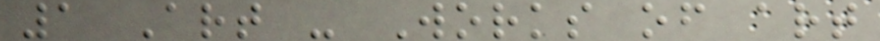1 Art - Works of art
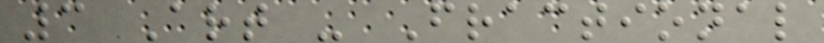3 Art - Fractional
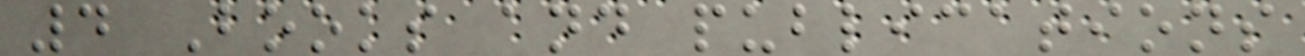4 Books and publications
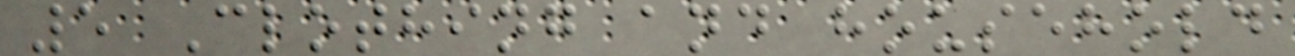5 Clothing and household
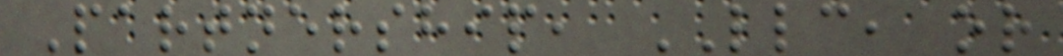Partnership, LLC, or
